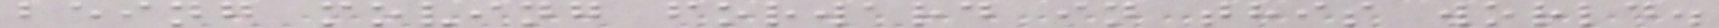being moving forward in this world.
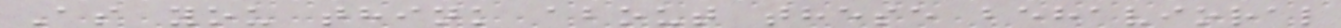As you think about these behavioral
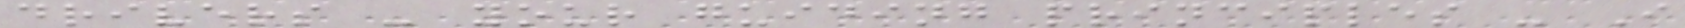drivers - your guiding principles - I
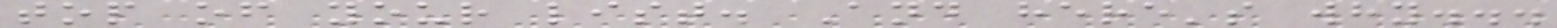top of your list. And here's why...
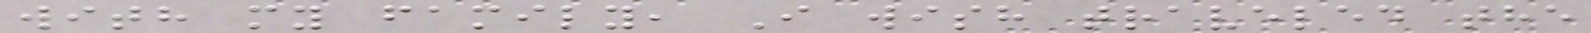with my family, I wish traveled the
